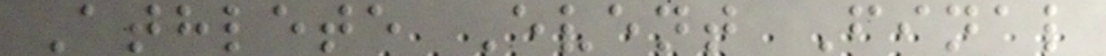Athlete Event Final
